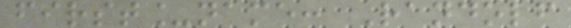first_name: Randolf
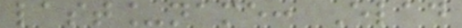last_name: Elad
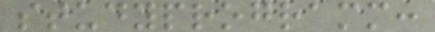studyprogramm:
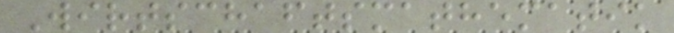Wirtschaftsmathematik
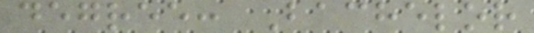degree: Bachelor
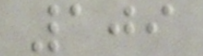109
